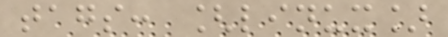tags: [linux]
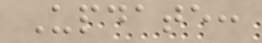Update:
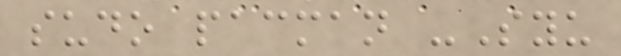sudo pacman -Syu
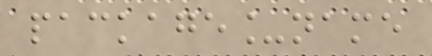package_name
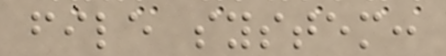file system:
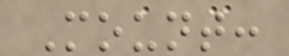Mount:
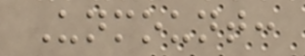Unmount:
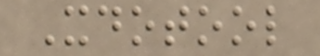Xdotool
